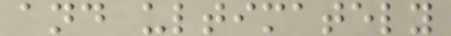and ultimately
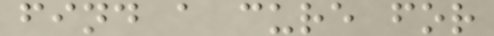find a cure for
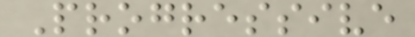Progressive
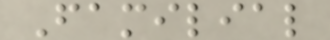Familial
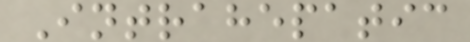Intrahepatic
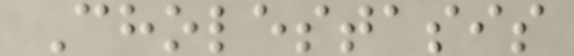Cholestasis
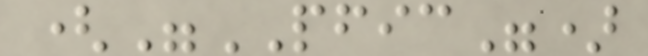("PFIC")
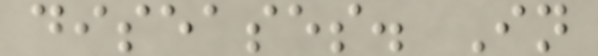diseases. In
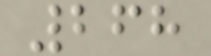268
